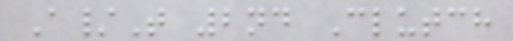A/T 2nd Clutch
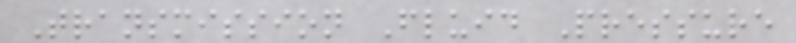Transmission Fluid Pressure
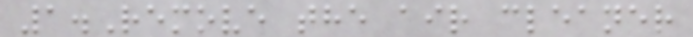1.Remove the air cleaner
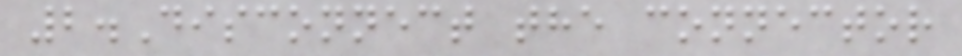2.Disconnect the connector
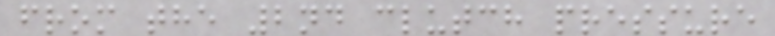from the 2nd clutch pressure
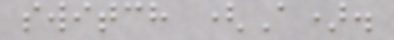switch (A).
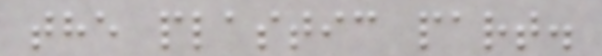the plastic part.
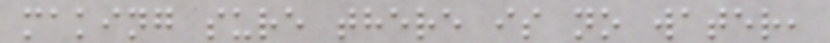making sure there is no water,
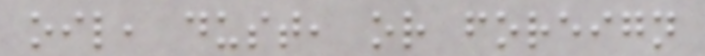oil, dust, or foreign
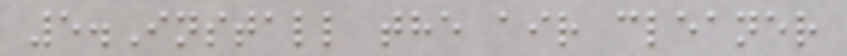5.Install the air cleaner
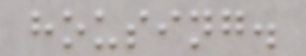housing.
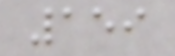159
